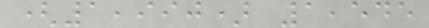(1,990) 1,545
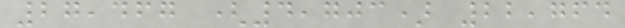27,467 (4,703) 22,764
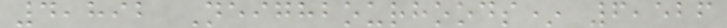4,892 Neighbourhoods* 6,526
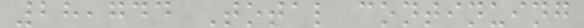28,744 Total continuing
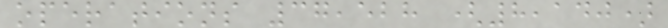operations 37,528 (8,140)
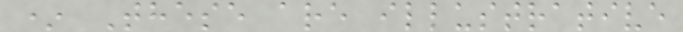* These are illustrative
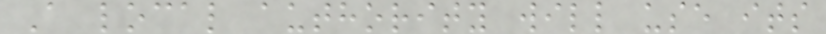A local authority will use its
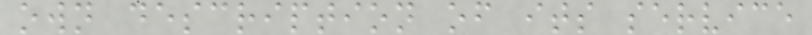own description of its service
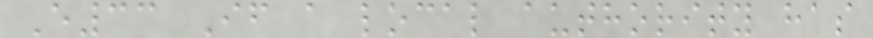E33 If a local authority has
